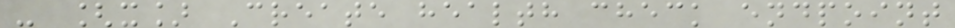- [x] Create health check endpoint
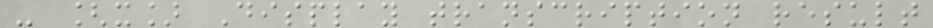- [x] Display transcription result
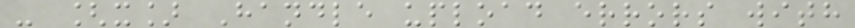- [x] Handle upload errors with
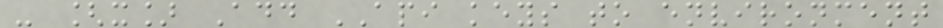- [x] Add API keys to environment
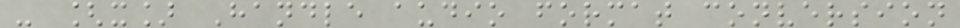- [x] Handle audio format conversion
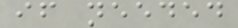if needed
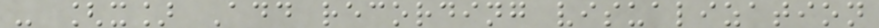- [x] Add recording visualization
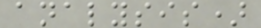analysis)
